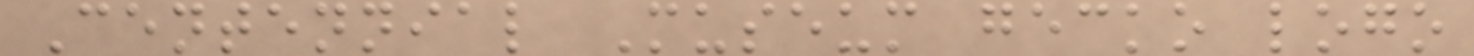Centennial Museum gecko logo
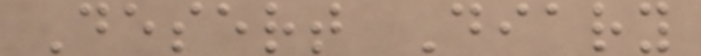Desert Diary
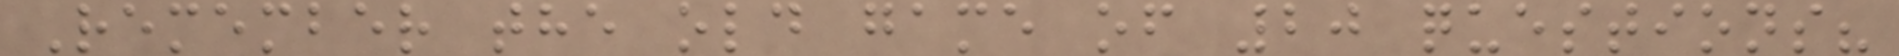Remember the old game of 20 questions?
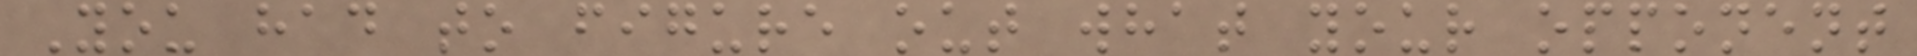You had to figure out what your opponent
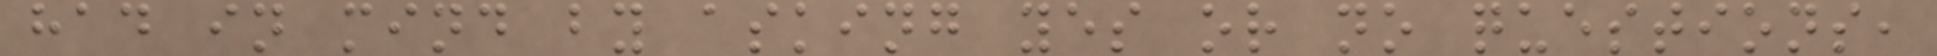had in mind by asking yes or no questions,
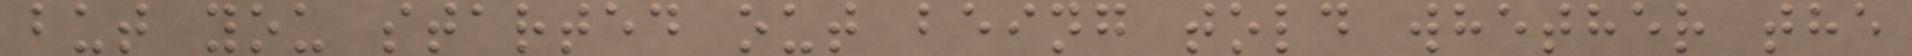but you started out being told whether the
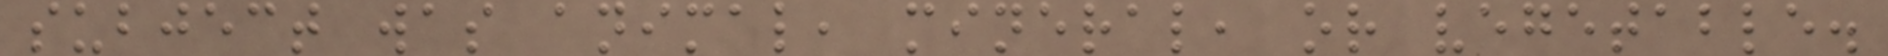subject was animal, mineral, or vegetable.
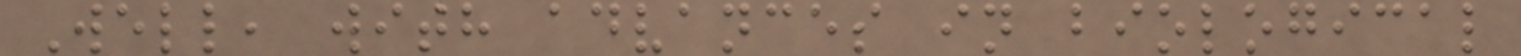Well, with advances in biological
